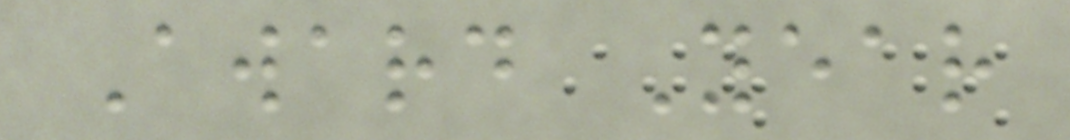Award Year
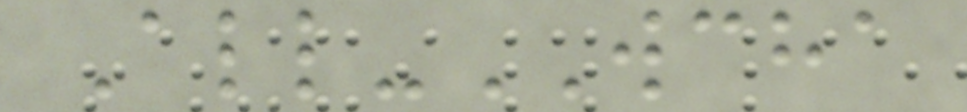All-WCHA
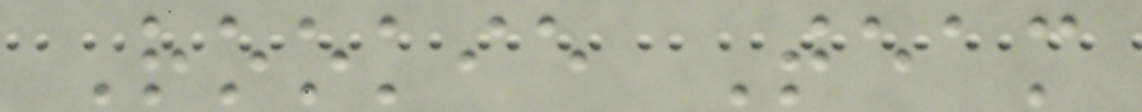Rookie Team
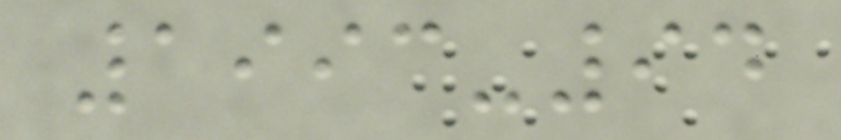1993-94
